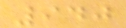940
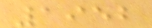1952
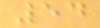54
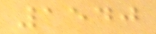1540
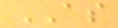AS
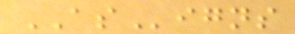ASigns
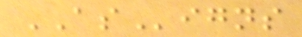ASigns
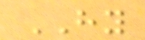HY
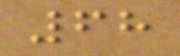68
